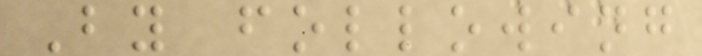By following
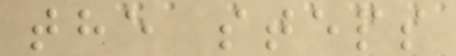the steps
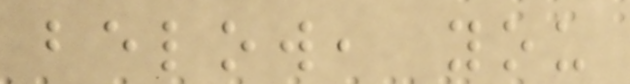below, you
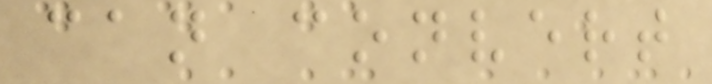can convert
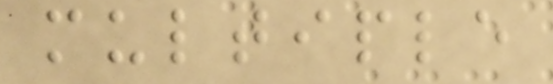multiple
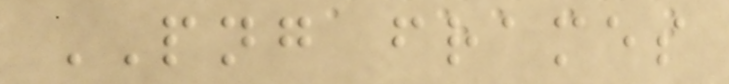PNG frames
